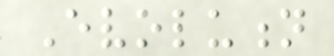Evolution
